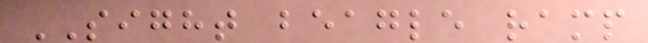SIGHT beagle ramp
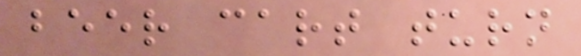beer cart turn
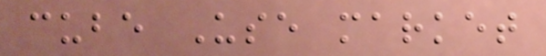cube Use market
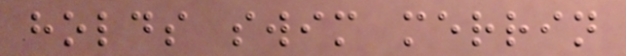holds swim merrin
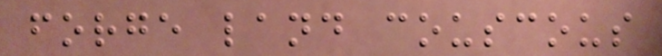forge land couscous
